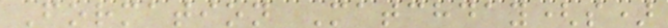Formation Matchday(s)
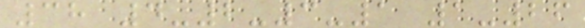38 4-2-3-1 1-26
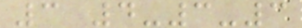3 4-3-3
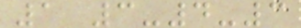1 3-4-3
